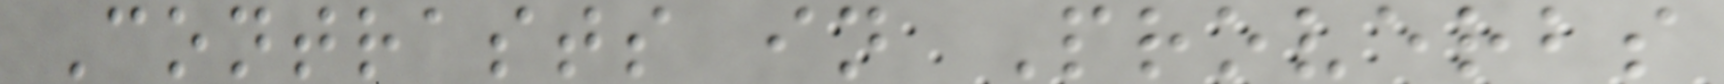Contrasts in Proverbs
